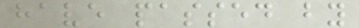have passed by
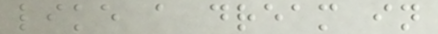like a dream in
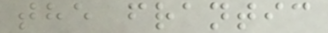the frantic
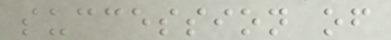succession of
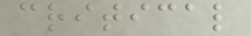critical
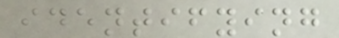identifying
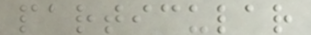particular
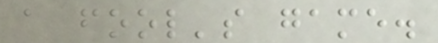a fool's game.
